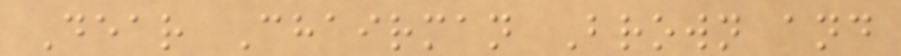Dear Chairman Brown and
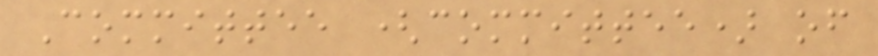Committee (committee) of
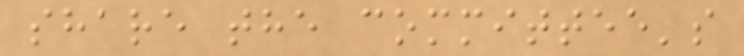share the committee's
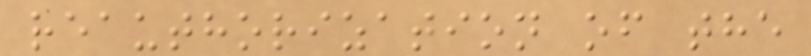reauthorization of the
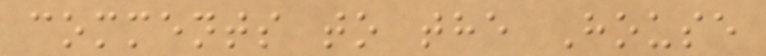comments to the House
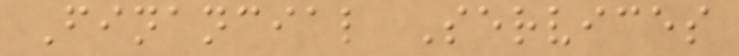Financial Services
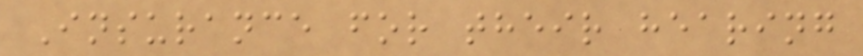Insurance for their hearing
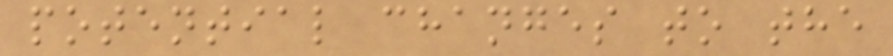potential changes to the
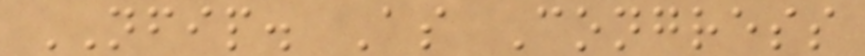NFIP. As Congress
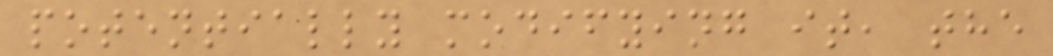potentially modifying it, the
